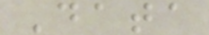Data
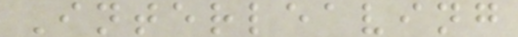Interleaving
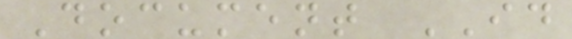Document ID
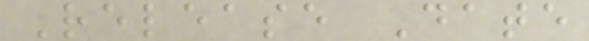Release Date
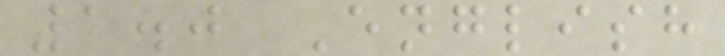1.0 English
